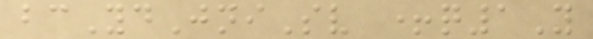bcYdJniSv +q1Y
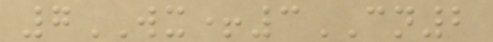7WX+3CN2
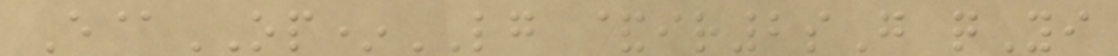E@OP*LG &ir2sG qYi
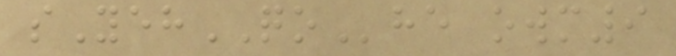sYehQOhe owm9
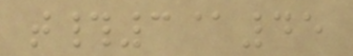t#3@45
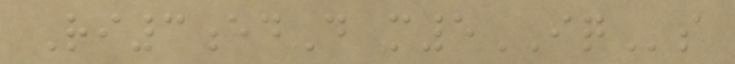Ri3edD m5IQs
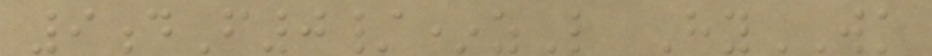9dF0/*zL HyWK
